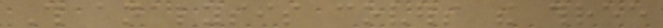This analysis covers the three
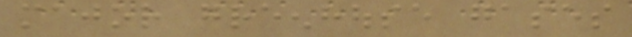major greenhouse gases
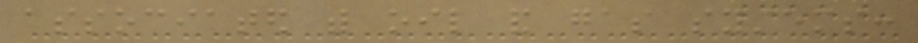associated with oil and gas systems:
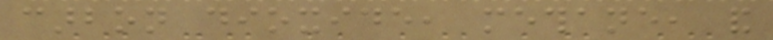carbon dioxide, methane, and
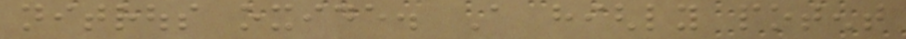nitrous oxide. A highly potent
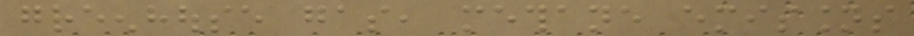greenhouse gas, methane emissions
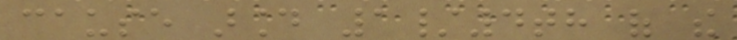cause around 1/4th of the
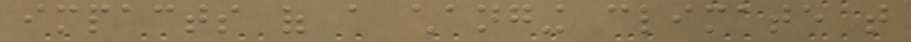impacts of a changing climate that
